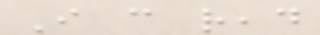I can read
